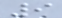9
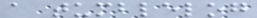a tumblelog
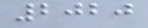2020
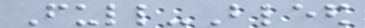Full-Bleed
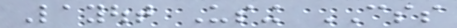Layout Using CSS
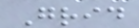Grid
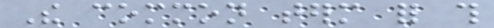The common term for this
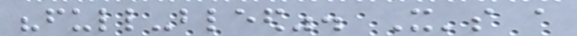"full-bleed". It's a
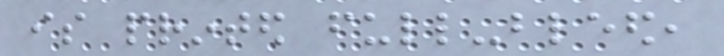is printed full-bleed,
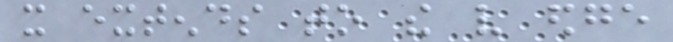it extends to the very edge
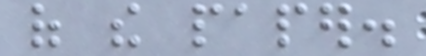of the paper.
